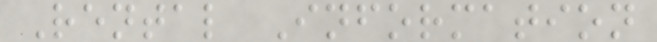Rental Information
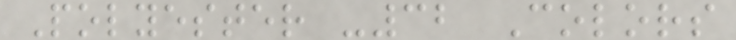Polyester -32 Colors
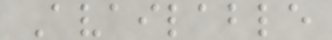Available
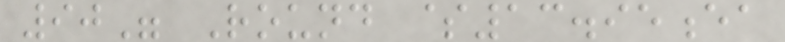90" Round $13.95ea
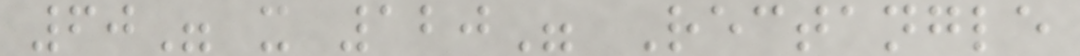60" x 120" Rectangle
